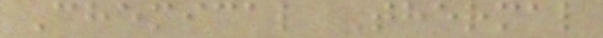Chemical Thermal
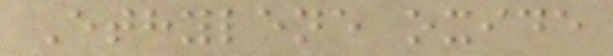Ethylene oxide
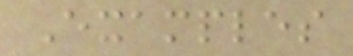Examples
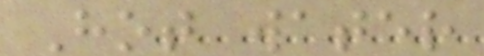Hot water
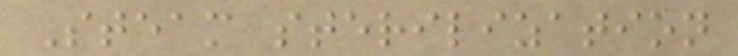Steam sterilization
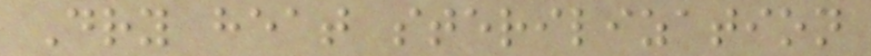Dry heat sterilization
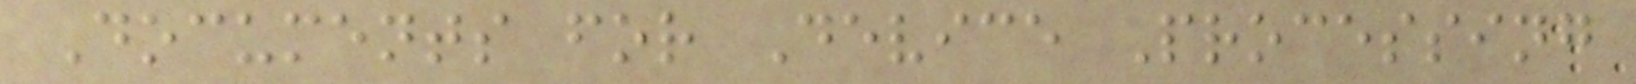Documents for Device Processing
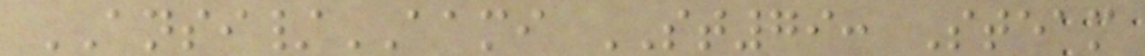ANSI/AAMI ST79: Steam
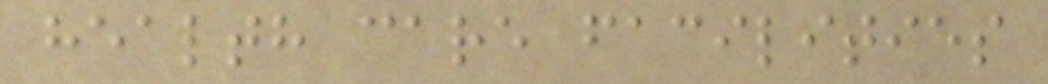health care facilities
